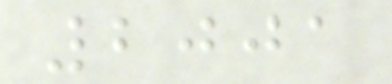2001
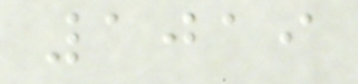1019
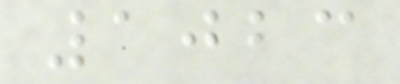1023
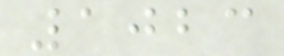1023
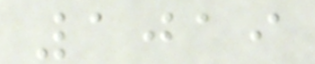1019
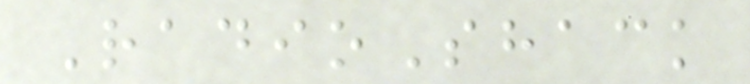RadioShack
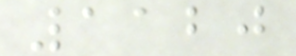1120
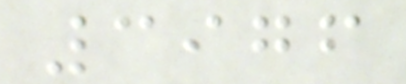3976
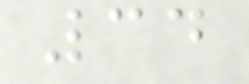34
